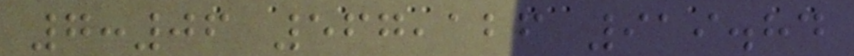7:06 567,126 919.84
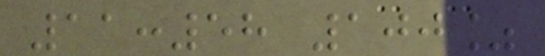11:58 100%
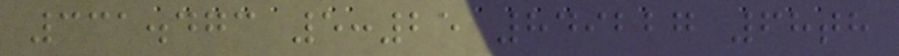331.473 5:25 849227 68th
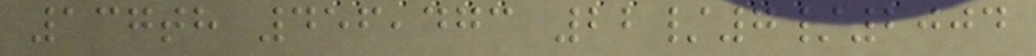137th 456,473 22/7/2004
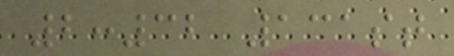2:32 131st
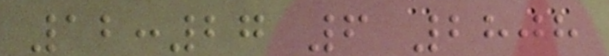12:27 6 2808
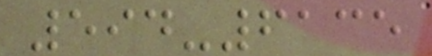594-6135
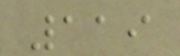119
